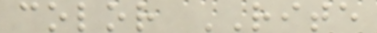color RITE
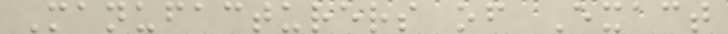Manufacturers of Exact
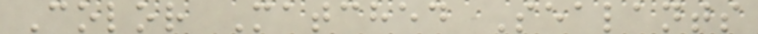Color Matched Sealants
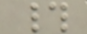#
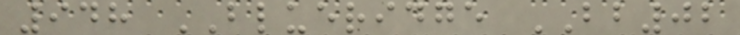948 BLUERIDGE BB02
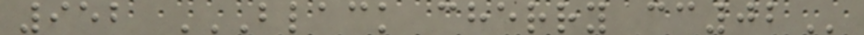952 BLACK CHERRY CC02
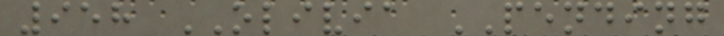958 OLIVIA PENDING
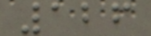126
